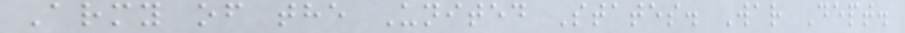Army of the United States. War Dept.
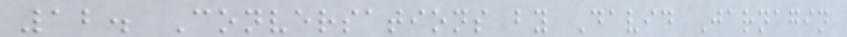12. Conversations by David Jarnagin
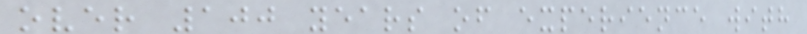over 100 years of experience with
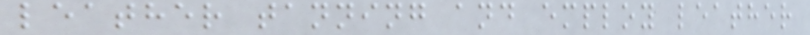leather tanning and employ leather
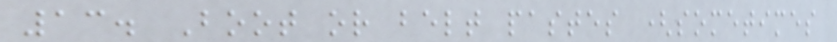13. Boot or belt pastes (sometimes
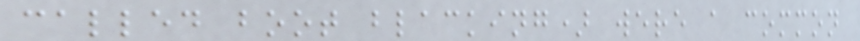called boot blacking) were a common
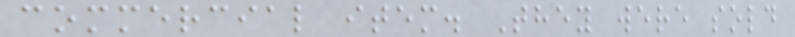commercial item. They were sold
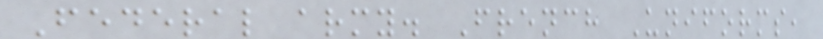Federal army. French Uniforms,
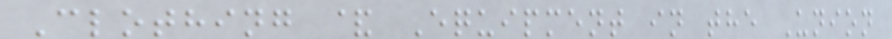Clothing & Equipment in the Union
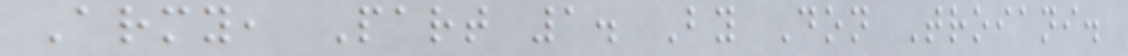Army, Part 1. By Don Troiani.
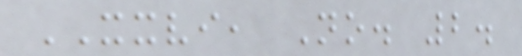XXVI, No. 2.
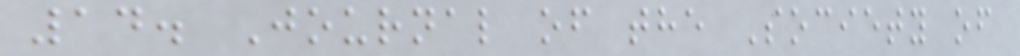14. Journal of the Society of
